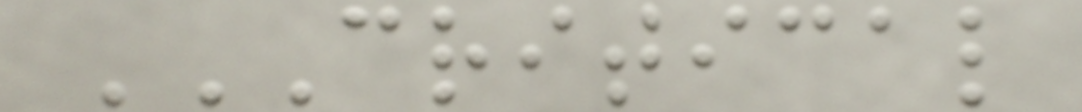CRITICAL
